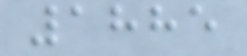1885
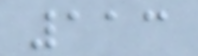113
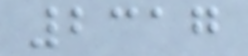2317
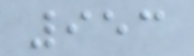953
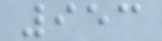953
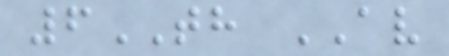6TH AV
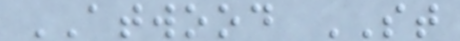ATWOOD ST
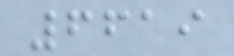6619
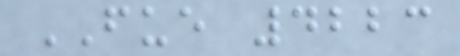FUE 4223
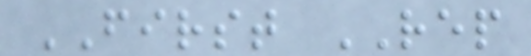FIRST REP
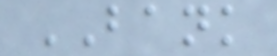BANK
